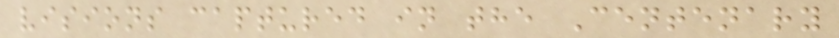visions captured in the Centenary
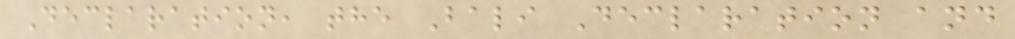Declaration, the Bali Declaration and
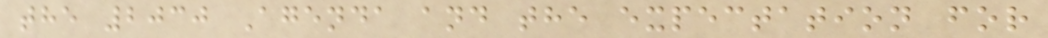the 2030 Agenda and the expectation for
